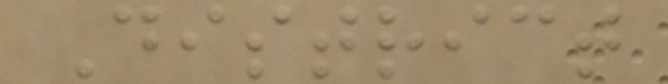District
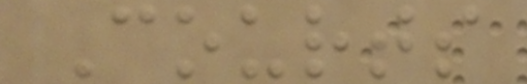Courts
